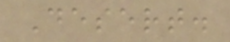Desert.
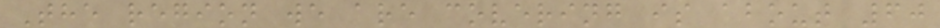The region we are covering is about 60
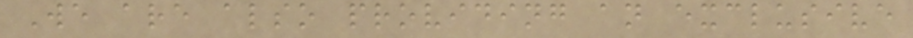We are also providing an exclusive
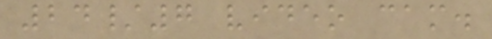24/7 video cam.
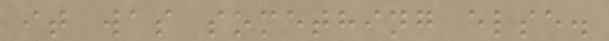it was something else.
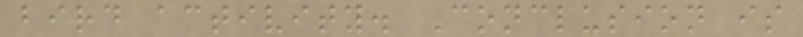bird activity. Conclusion is
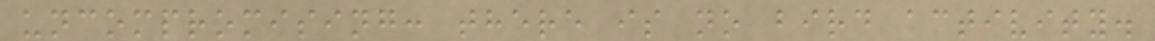uncompromising: there is no bird activity.
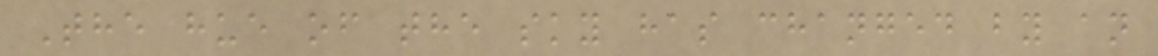The hue of the sky has changed by an
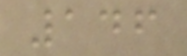146
